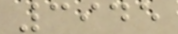3945
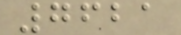7621
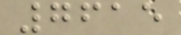7615
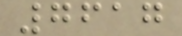7617
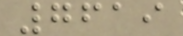7619
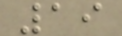19
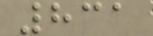831
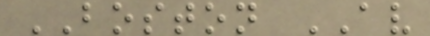BOSTON AV
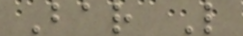Bar L
